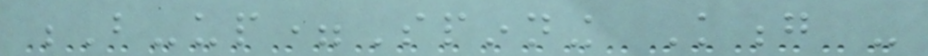B-up=Spinning Kong -
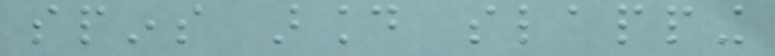spins around slapping
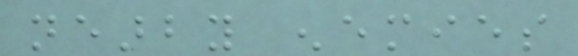nearby enemies
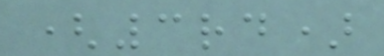(3rd)
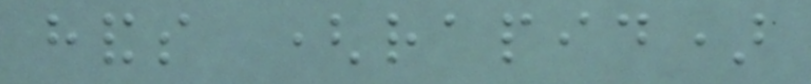hands (rapid)
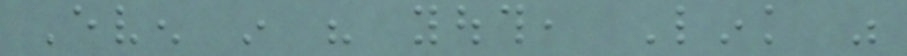Even in his youth, Link was
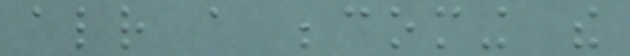already a becoming the
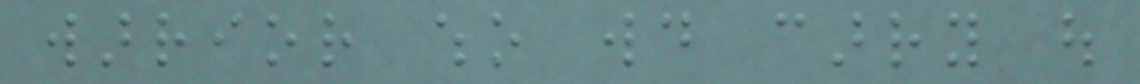warrior who would carry out
